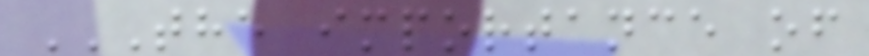THE IMPORTANCE OF
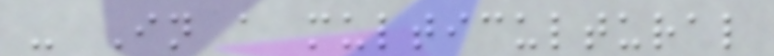- In a multicultural
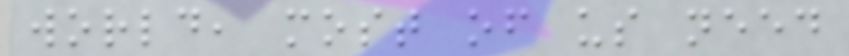world, most of us need
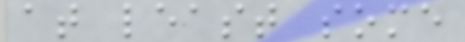at least some
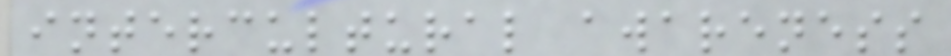intercultural awareness
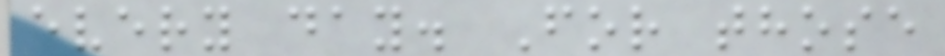every day. For those
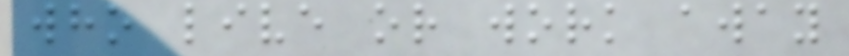who live or work away
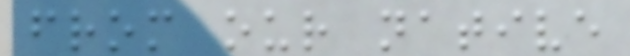from our native
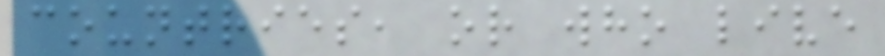countries, or who live
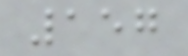157
